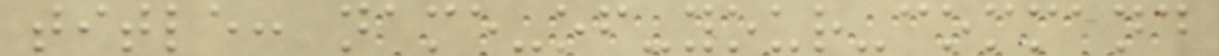title: name-of-your-command
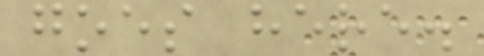goes here.
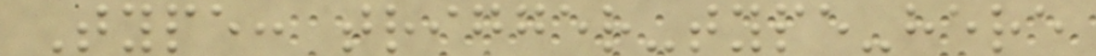Type: trigger-type-here
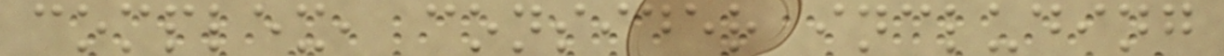complex, consider including
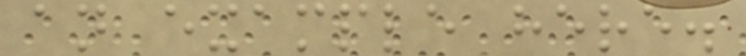an example here.
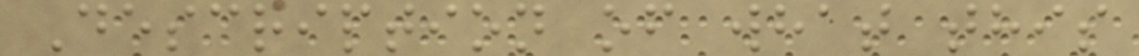Description of what this
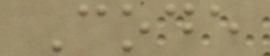Code
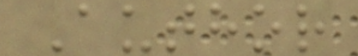Author
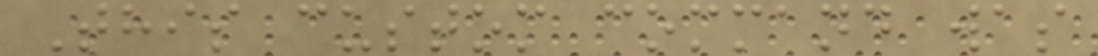This custom command was
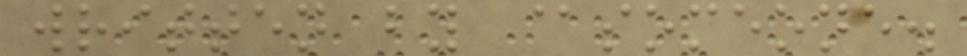written by @someone.
